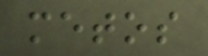metos
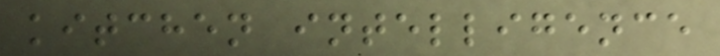kitchen intelligence
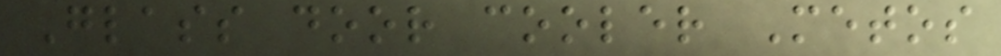Glass door cooler Metos
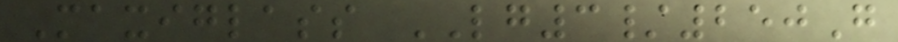Maxiglass LG3/250G
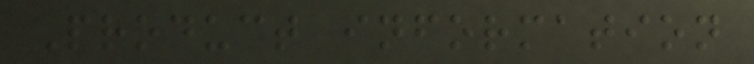Product information
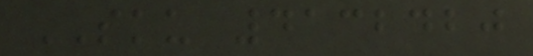SKU 4132420
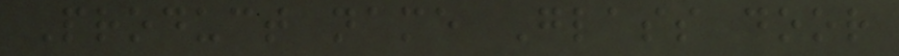Product name Glass door
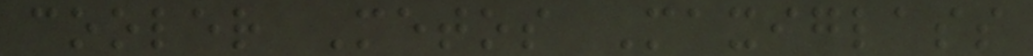cooler Metos Maxiglass
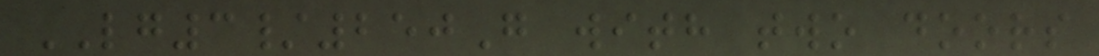LG3/250G with two doors
